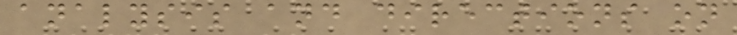analysis and directions on
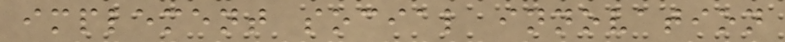implement social innovation
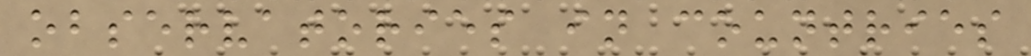observatories in countries
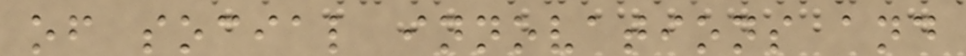of social innovations and
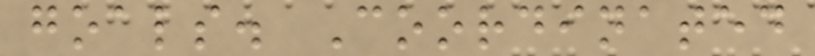goals. Coordinated
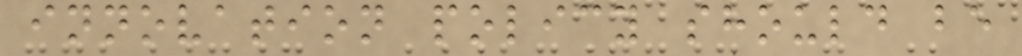innovation policy should be
